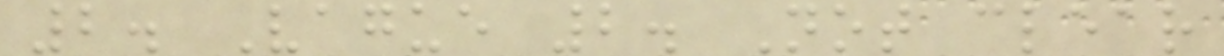2. Vague 2. Not clear
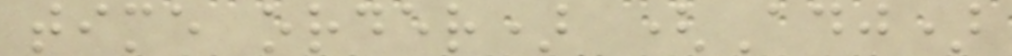time order) (Adj)
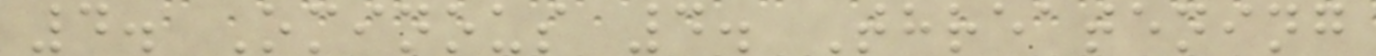4. Ominous 4. Threatening
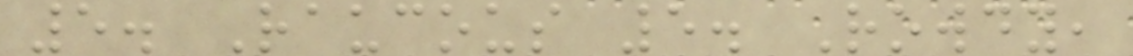5. Raucous 5. Rowdy,
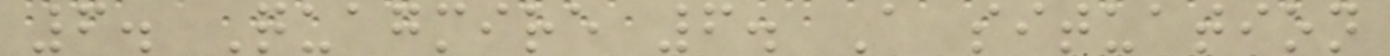6. Quagmire 6. A situation
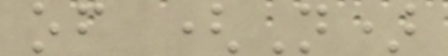of (N)
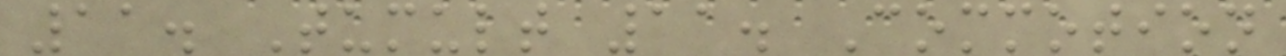11. Tumult 11. Commotion
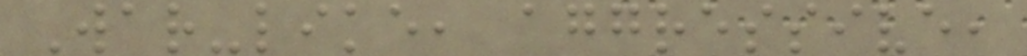War-like, aggressive,
